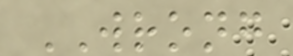WRONG
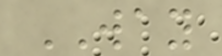WAY
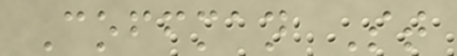Coffman St
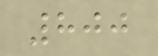800
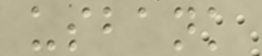usbank
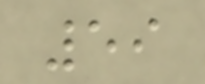59
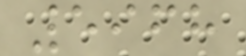5968
